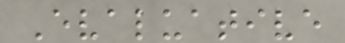Evaluative
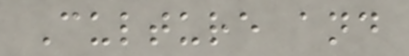Culture and
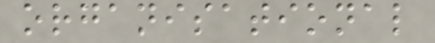organisational
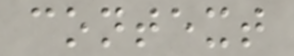context
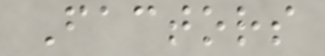Factors
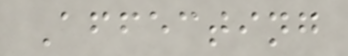Affecting
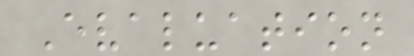Evaluation
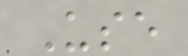Use
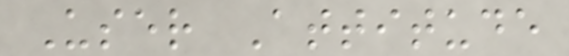User Attitude
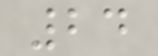24
